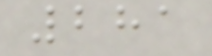281
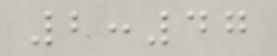2:47
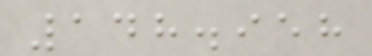148.958
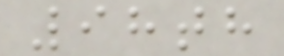98th
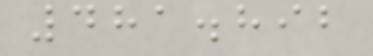481.892
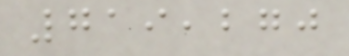719,270
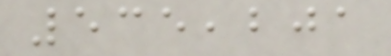535,201
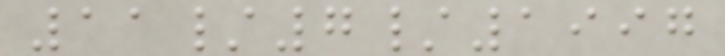11/7/1997
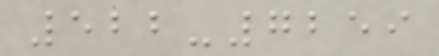522-7259
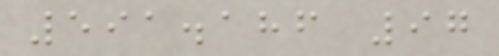591.186 97
